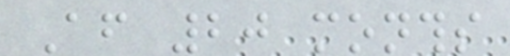After 20 months
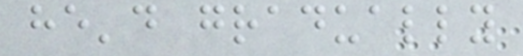he'd gradually
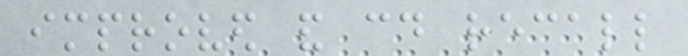improved and could recall
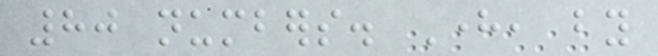80 numbers. Here, by
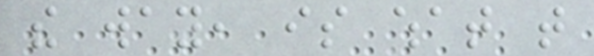the way, is what that
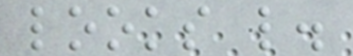looks like.
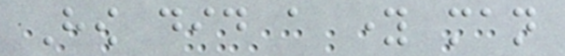How did a young man
